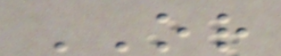OR
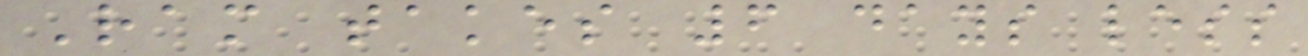Ram takes 6 days less
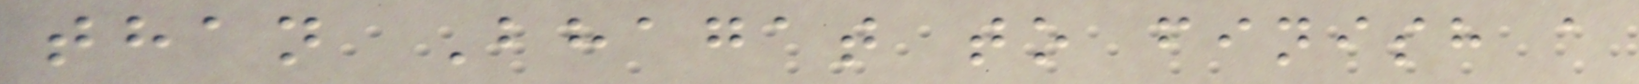than Bhagat to finish a
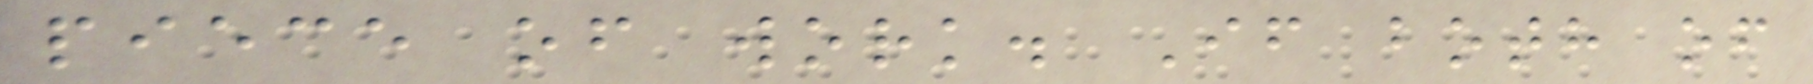piece of work. If both of
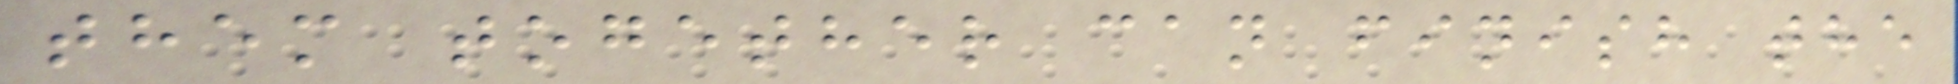them together can finish the
